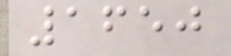1650
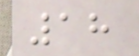18
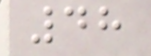48
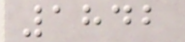1842
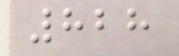828
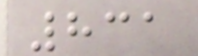831
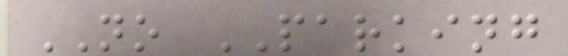NO PARKING
